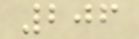206
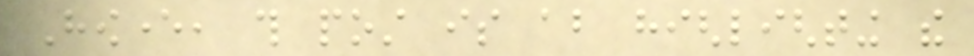However, this post is about highlighting the
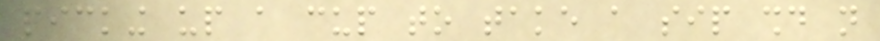picking up a cup to take a sip should not
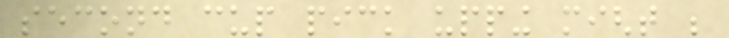second cup pick upping might be
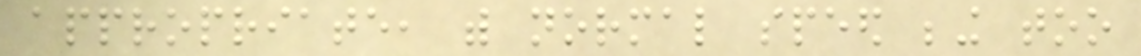appropriate, with normal speed being too
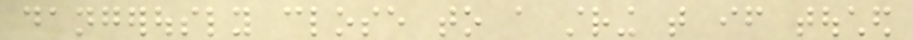dangerously close to a string that if touched
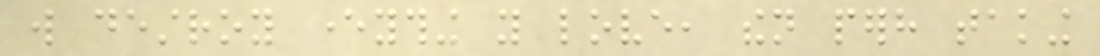will destroy everything you love, then perhaps taking
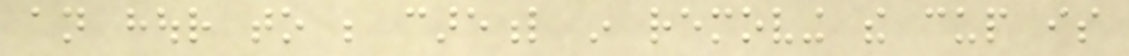an hour to be careful in removing the cup is
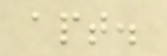apt.
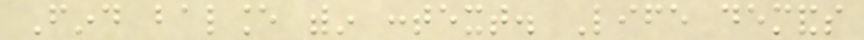Find balance within context. Life demands
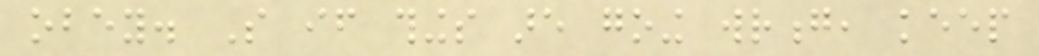obey. So if things are going wrong, keep
